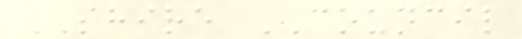SHIRE COUNCIL
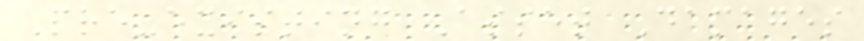Pre-existing Asset Damages
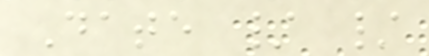Date / /
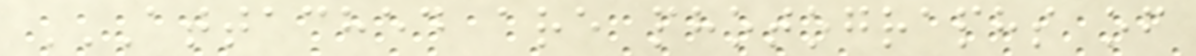ATTACHED ARE PHOTOGRAPHS OF
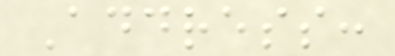Address:
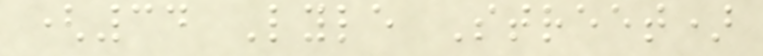(34 Lyle Street)
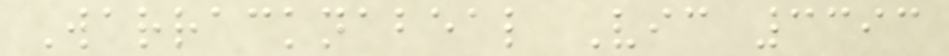Warracknabeal Vic 3393
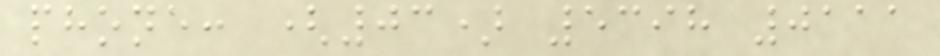phone: (03) 5398 0111
